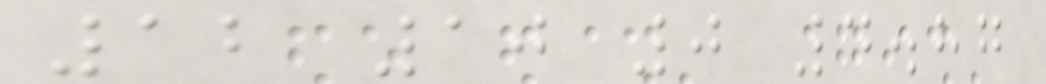12 10 0 4.87
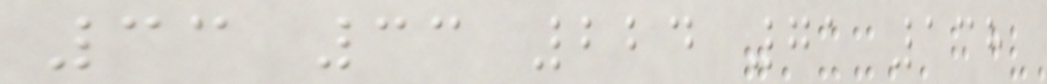33 33 224 71 138
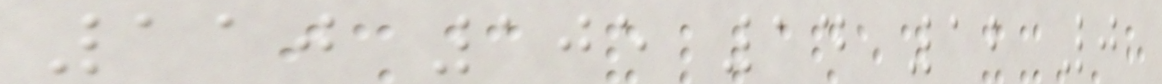110 105 14 12 0
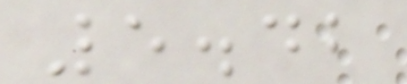5.42
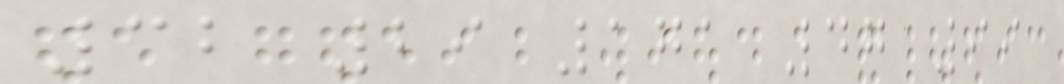32 29 171 47 99
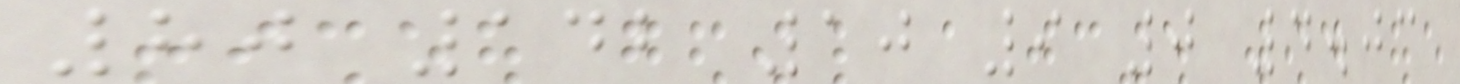80 142 10 9 0 4.03
